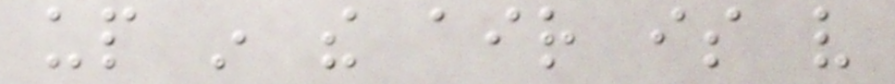up in the air is very
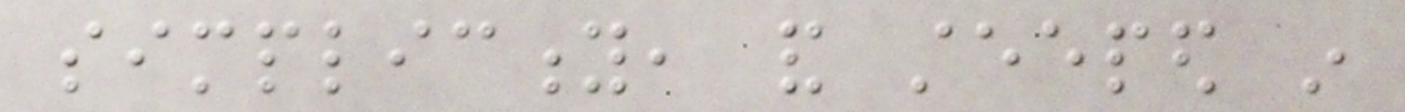simplicity, and steeped in
